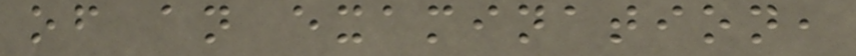of an examination,
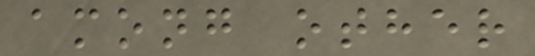among other
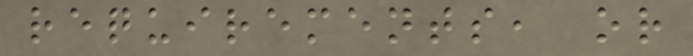requirements, or
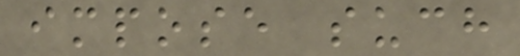impose such
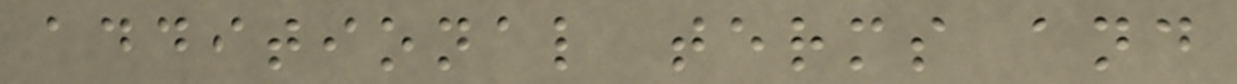additional terms and
